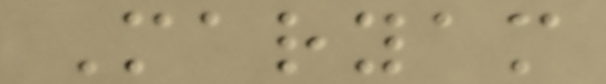Maryam
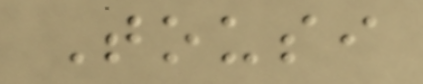Tousi
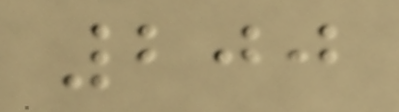200
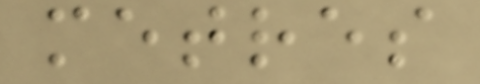metres
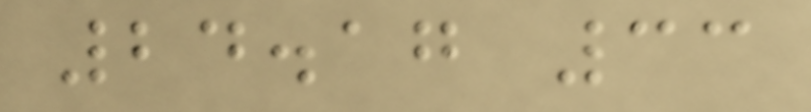24.17 33
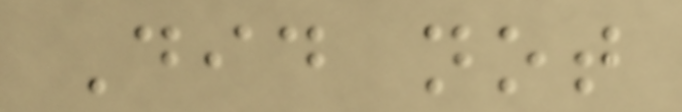Did not
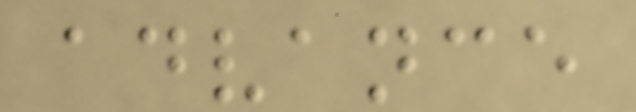advance
